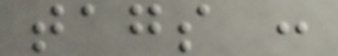tags :
